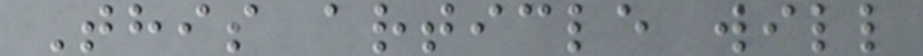This article will
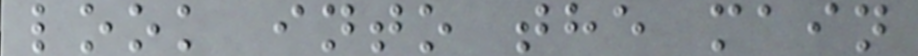look into the main
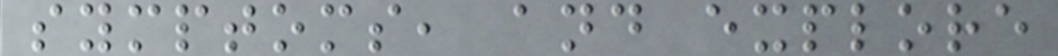symptoms, and explore
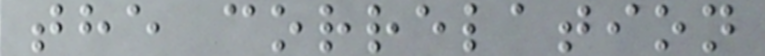the correlation
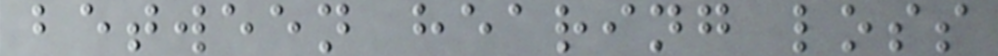between hearing loss
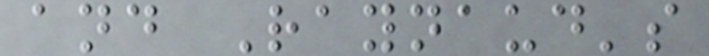and Raynaud's
